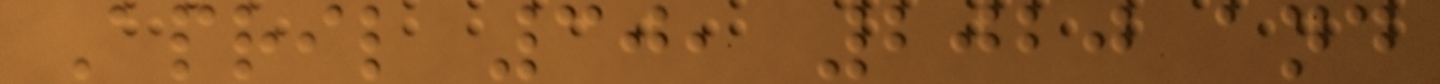April 30, 2020 and
